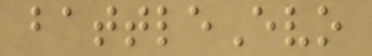battleEvo
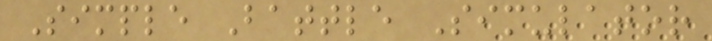Simple Battle Simulator
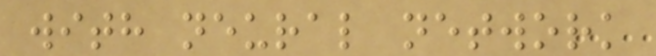with neural network
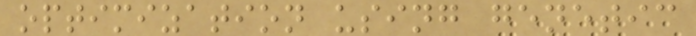optimization using genetic
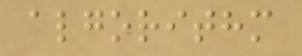algorithm
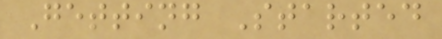Getting Started
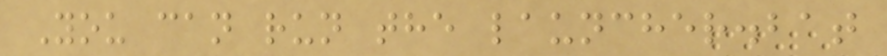You can run the launcher.bat
